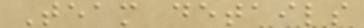Team details
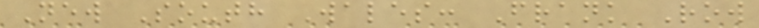New South Wales: Frank Row
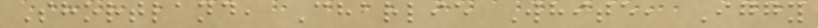Shortland, Charlie White, Iggy
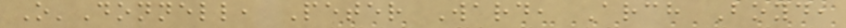O'Donnell, Peter Ward, Arch Boyd,
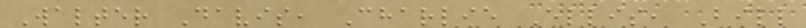Walter Davis, Charlie Ellis, Bill
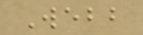Webb
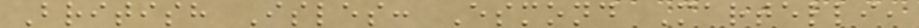British Isles: Esmond Martelli,
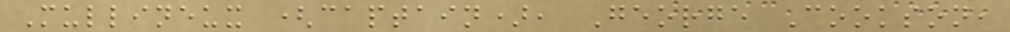Mullineux (captain), George Cookson,
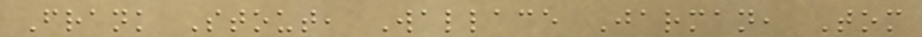Frank Stout, Wallace Jarman, Tom
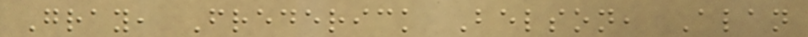Gray, Frederick Belson, Alan
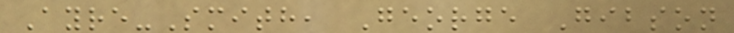Ayre-Smith, George Gibson
